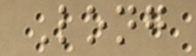Long
